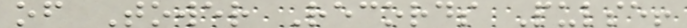of Tower Records Pulse!
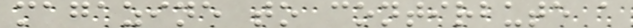magazine to contirbute a
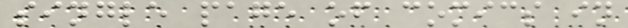single page of comics in
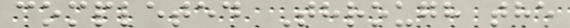completed Through the
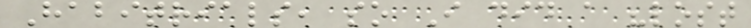Habitrials, so I did a "lost
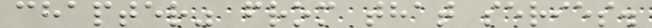chapter" from that series.
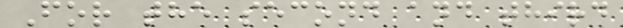For the second and third
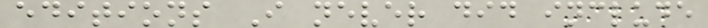editions I never did include
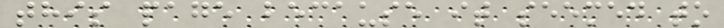this page because it seemed to
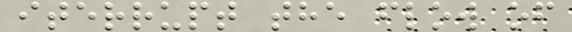iterrupt the flow of
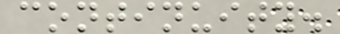continuity.
